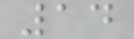14
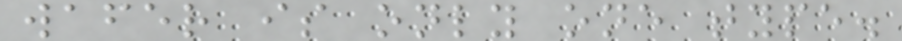wafer is only one type.
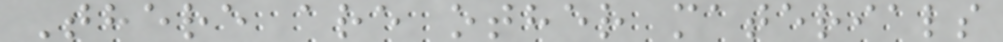There are other materials
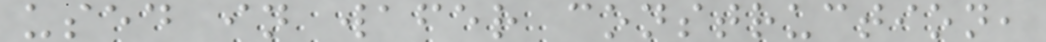used in wafer construction,
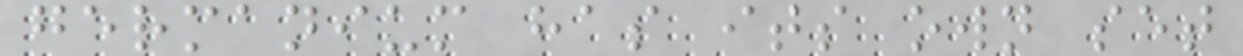germanium has its own set
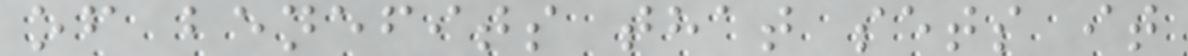of benefits that sets it
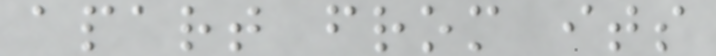apart from its
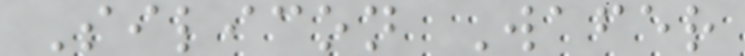Silicon Wafer
